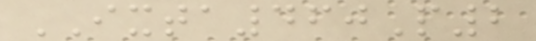IXTA460P2
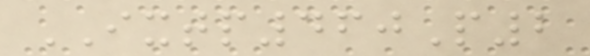IXTP460P2
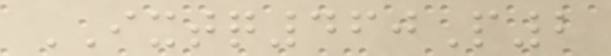IXTQ460P2
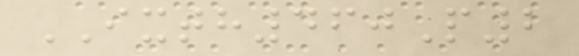IXTH460P2
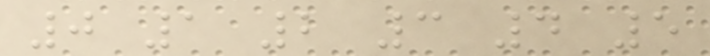0 1 2 3 4 5
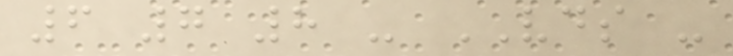6 7 8 - VDS -
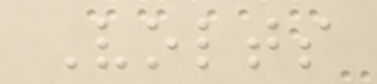Volts
